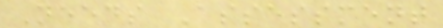Needs Assessment
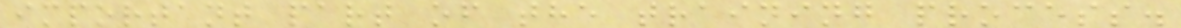important part of the training process.
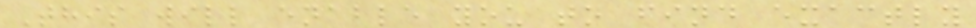This will enable you to find exactly
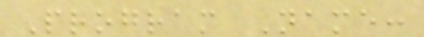Program Name:
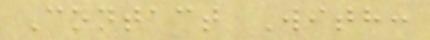Contact With:
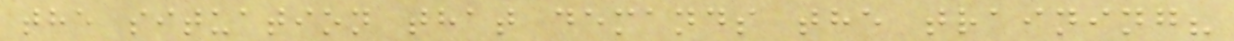the situation that demands the training?
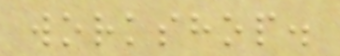workshop.
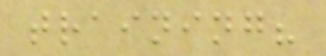training?
